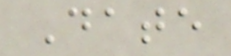Date
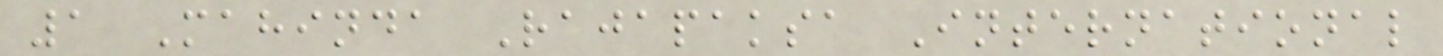1 Mahinda Rajapaksa International
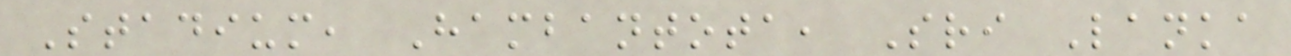Stadium, Hambantota, Sri Lanka
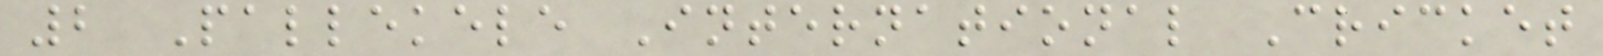2 Pallekele International Cricket
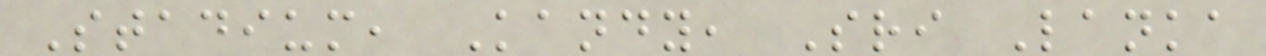Stadium, Kandy, Sri Lanka
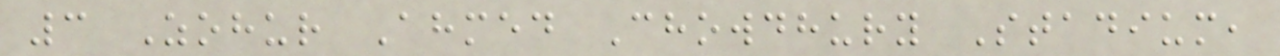3 Zohur Ahmed Chowdhury Stadium,
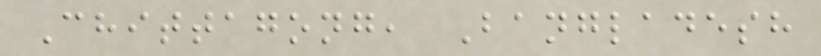Chittagong, Bangladesh
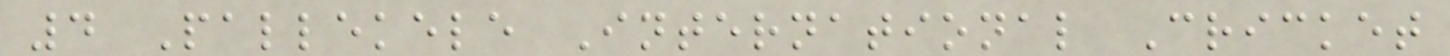4 Pallekele International Cricket
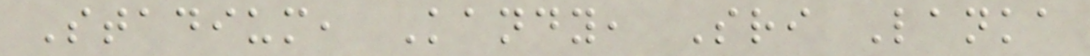Stadium, Kandy, Sri Lanka
